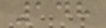148
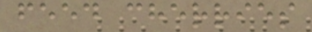feed cherries
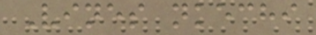Vines nkechi
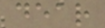dear
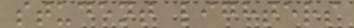student lighters
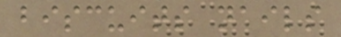biscuits nails
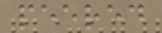peered
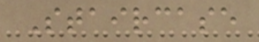Staircase
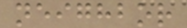neighbor
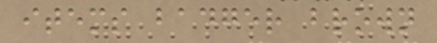items badger brown
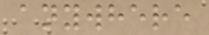anywhere
